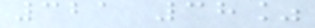321 38%
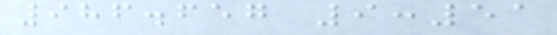986.657 9:51
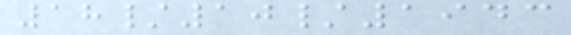18/10/1943
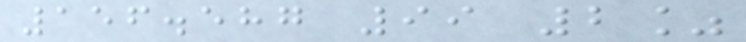156.587 99 2%
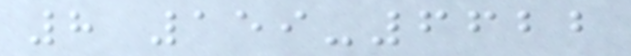8 159-6622
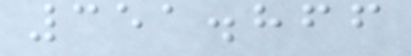351.866
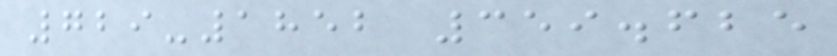729-1852 359.625
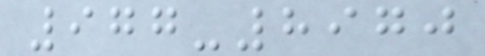977-8970
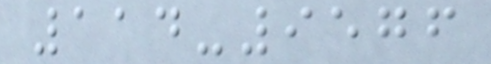114-9576
